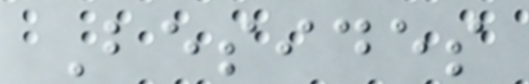Besides
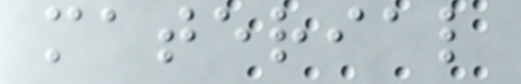material
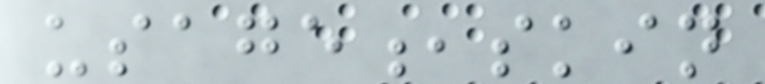usage,skin
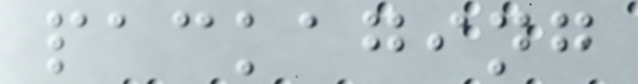packaging
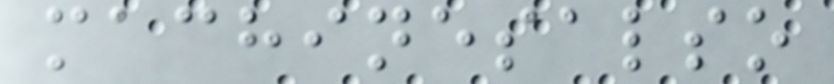machinesalso
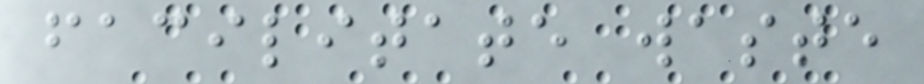facilitate waste
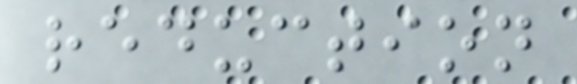reduction
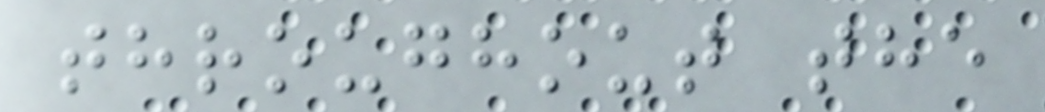throughout the
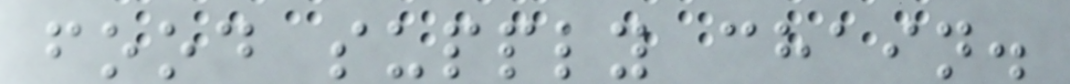food supply chain.
